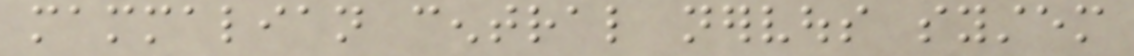mammalian central nervous system
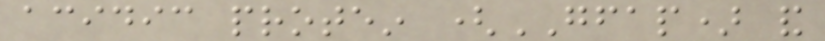acidic protein (GFAP) and
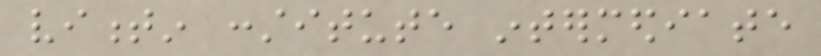vimentin constitute intermediate
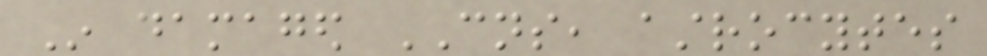In damaged CNS, astrocytes
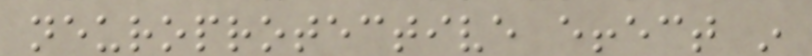neuroprotective effect in
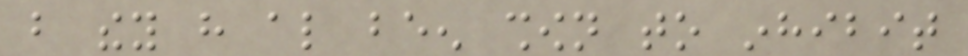but they have also been shown to inhibit
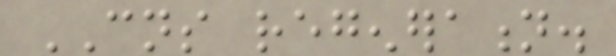CNS regeneration.
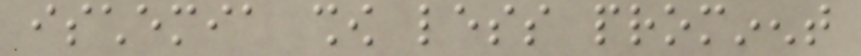ischemia show less prominent
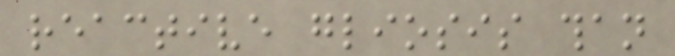reactive gliosis than
